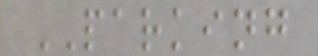PARKING
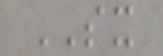SX
